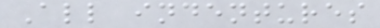All indentures
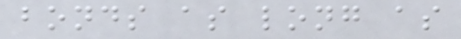bonds as long as
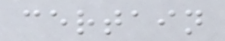certain
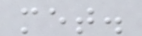met.
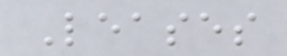Leases
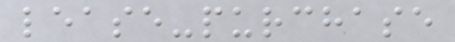lease-purchase
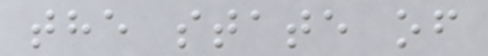the state of
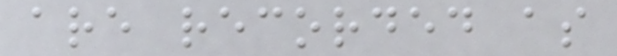are recorded as
